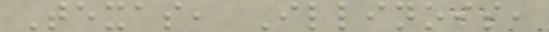Texas, Illinois,
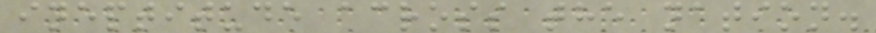ineptitude across the nation.
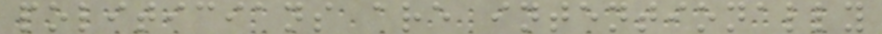politicians are intentionally
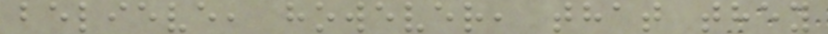believe, however, that they
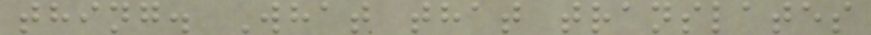thing. What that translates
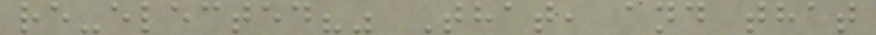re-elected?" That, and that
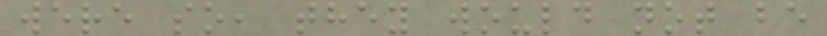were so, they would not be
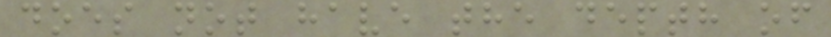does not have the depth of
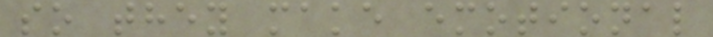so they make emotional
